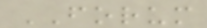FORUM
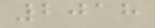2018
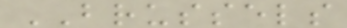BRUSSELS
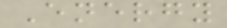Energy
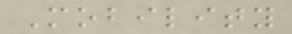Mobility
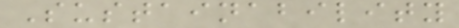Sustainability
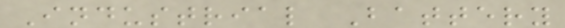Industrial Battery
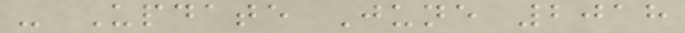- Update June 2018
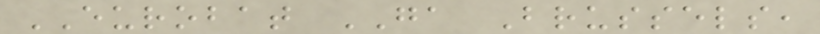EUROBAT GA Brussels,
